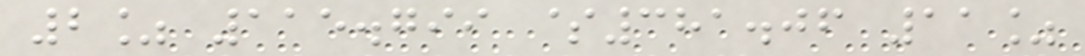2% 115.799 $381.06 11%
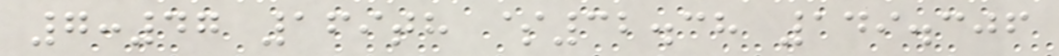7:47 169th $32.38 149.306
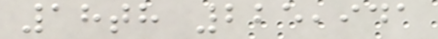18th 225,941
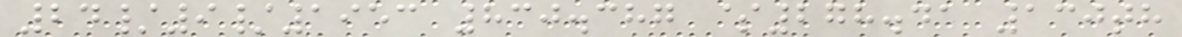24/9/1953 830.387 $278.41 130th
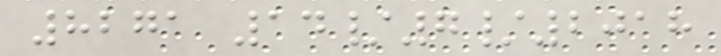8271 14/7/2018
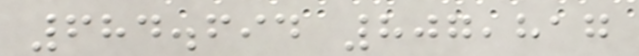684.694 807,817
